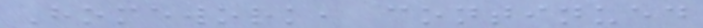Homework, continued
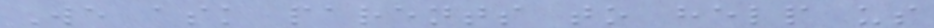We ask parents to help us
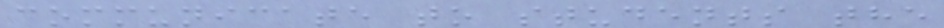communicate to students the
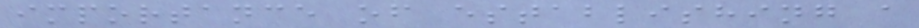importance of establishing a
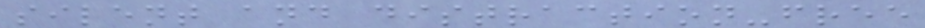silent and distraction-free
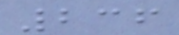236
